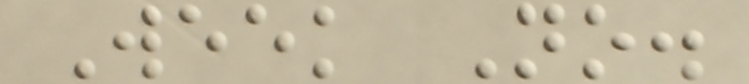Week No.
